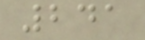241
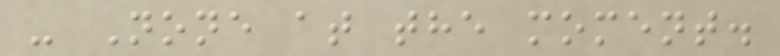- None at the moment.
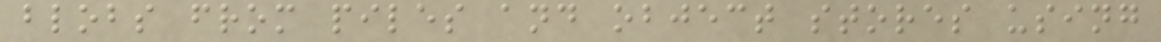blobs from piles and object stores using
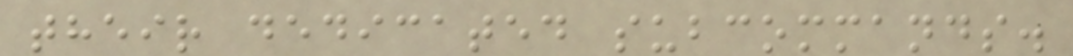their dedicated subcommands.
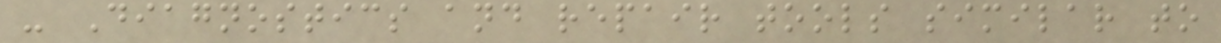- Diagnostics and repair tools similar to
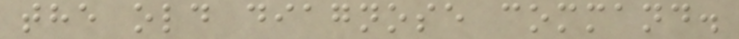the old diagnose command.
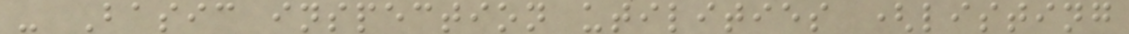- Basic inspection utilities (listing
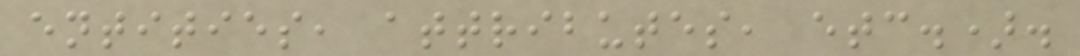entities, attributes, etc.).
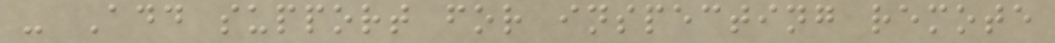- Add support for inspecting remote
